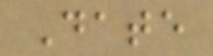Date
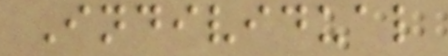Individual
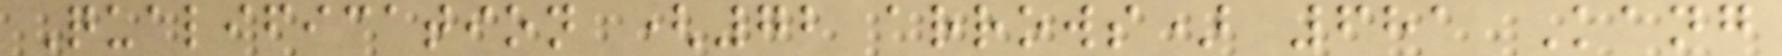Qualification (72 arrows) 681 Kang
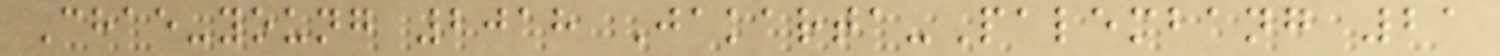Chae-young 2018 Jakarta-Palembang 21
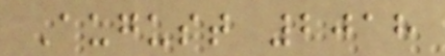August 2018
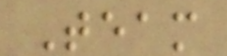Team
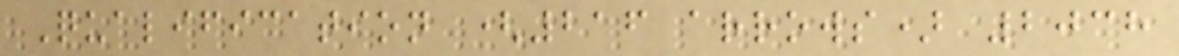Qualification (216 arrows) 2038
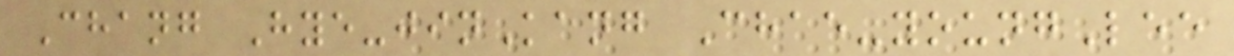Chang Hye-jinKang Chae-youngLee
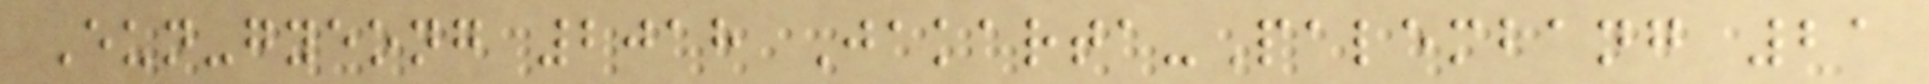Eun-gyeong 2018 Jakarta-Palembang 21
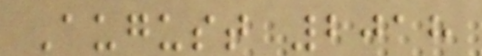August 2018
